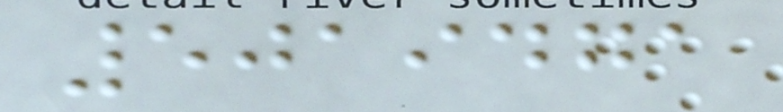5019471
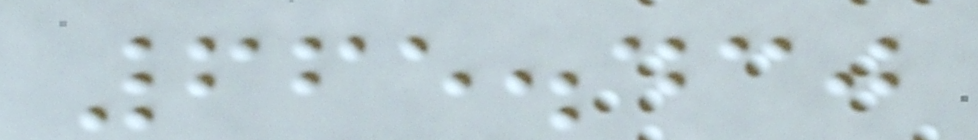665.430
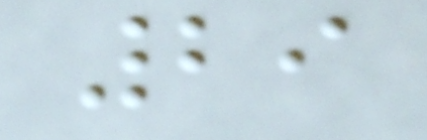29
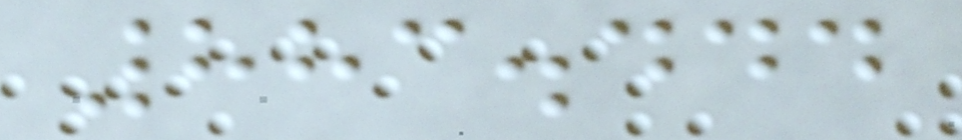883.444
